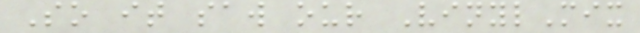So it saw our VinylMix
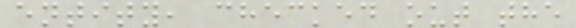entity, checked out the
